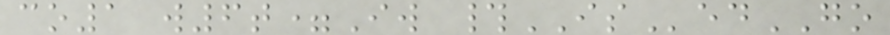co1 w6t=Iw #ISedGO
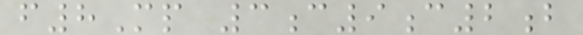f8Mp 3c9c2b
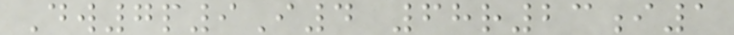Dw7p9I4 68r23i1
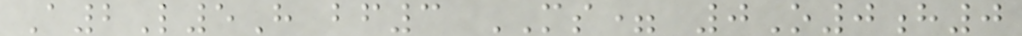A2L5H bf3 MS= 0O0h0
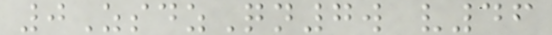0ZsdzQn7w v46
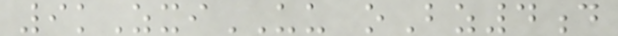9kZxiUU oBz4d
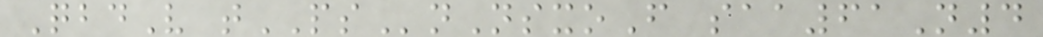QbdV tPSnNsxoF saa61N4
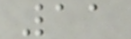11
